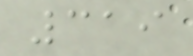319
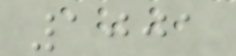1001
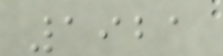1921
